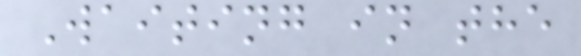Waiting in the
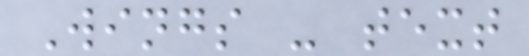Wings - text
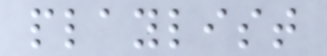playlist
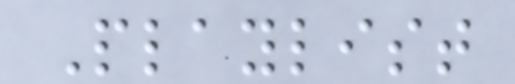Playlist
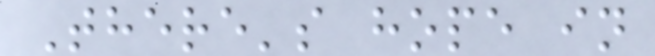There's hope in
